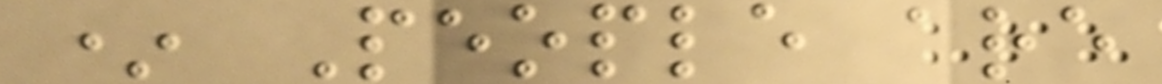* People are
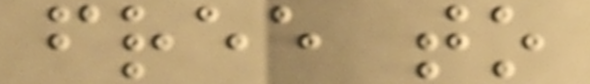free to
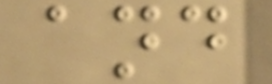and
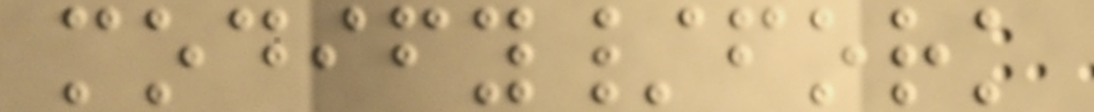modify/fork
